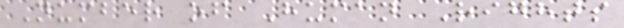Number of Human Rights
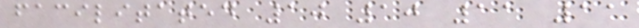facilitated 10 10 11 11
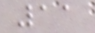11
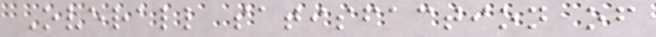Overall satisfaction of
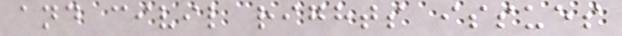and civil rights issues
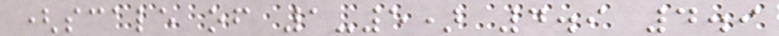(scale of 1-5) 4.9 4.9
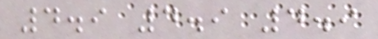4.9 4.9 4.9
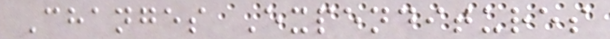Changes Expenditures
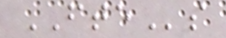FTEs
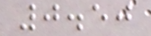0.50
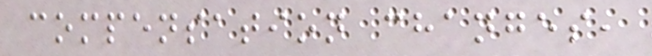compensation changes,
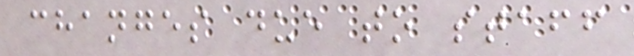changes due to staff
